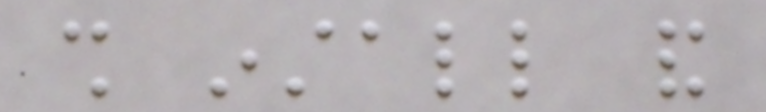shall install and
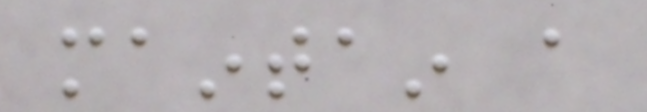maintain a
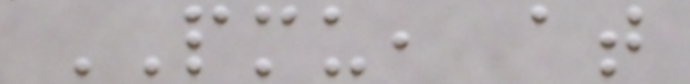PMU, at
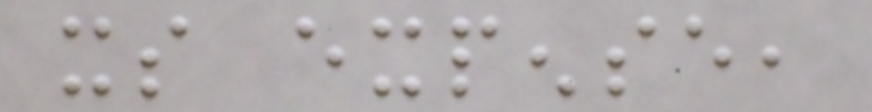its expense,
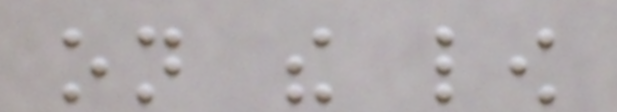on the low
